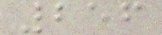256
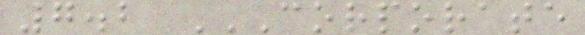7.2 CORPORATE
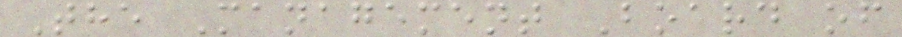The Management Board of
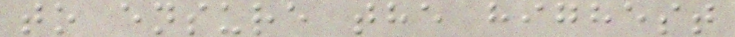to ensure the highest
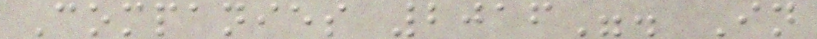Companies 2016". In
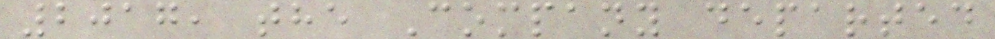2017, the Company departed
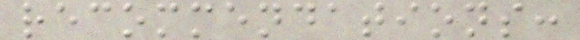recommendations:
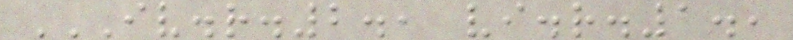IV.R.2., VI.R.1.,
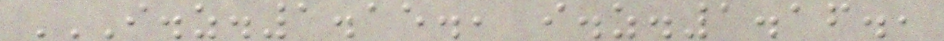I.Z.1.15., I.Z.1.16.,
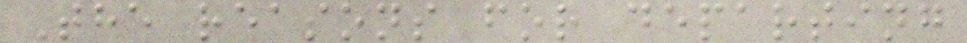The reasons for departing
